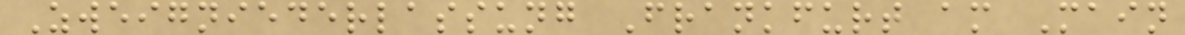Zweigniederlassung Frankfurt am Main
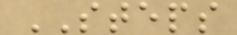STEPS
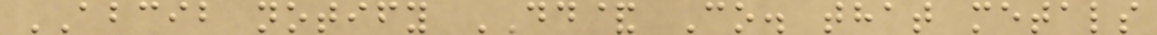ABCIB notify DD& Co. that metals
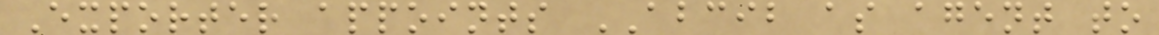Exporter appoints ABCIB as agent to
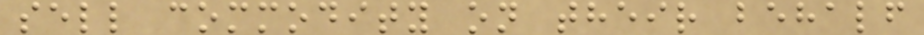sell commodity on their behalf
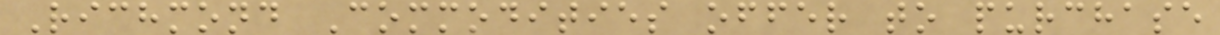Richmond Commodities offer to purchase
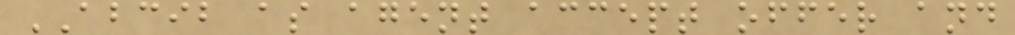ABCIB as agent accept offer and
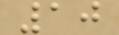10
